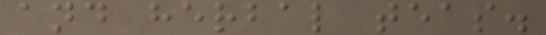and herbal teas.
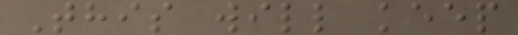This will keep
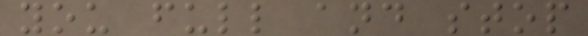you full and stop
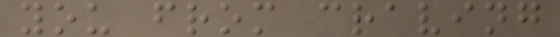you from craving
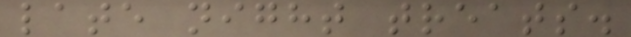late night treats.
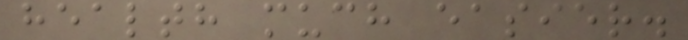health much easier.
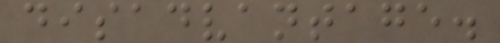disadvantage.
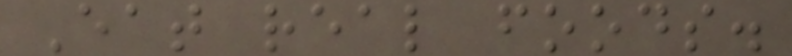Eat real foods.
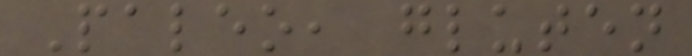Paleo, gluten
